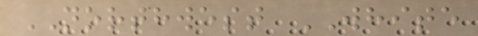NORTHWEST WHITE
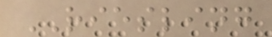RIESLING
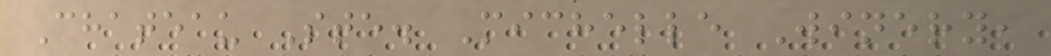Chateau Ste. Michelle Winery,
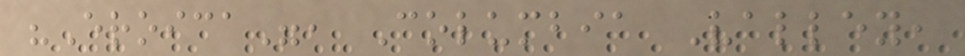"Eroica", Columbia Valley,
